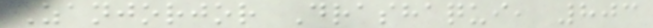Zanjorjor Drashaqui, 803
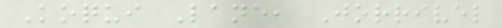Koqui Lane, Jorrivel
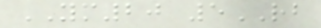YM20 5RB
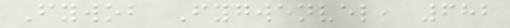Fywob Fygwenvel, 682
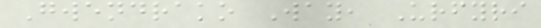Gwendrako Way, Urfyri
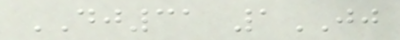DJ31 1JJ
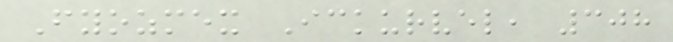Fyozmex Ickurvel, 308
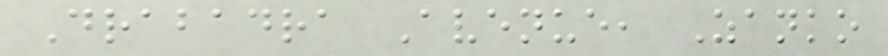Drabadra Avenue, Zanko
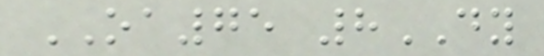OA75 8DY
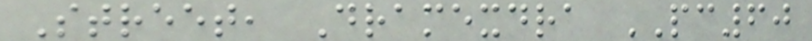Street, Dramexdra PC60
